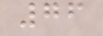76
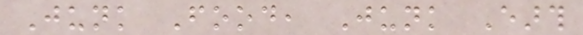Junk Food, Junk Earth
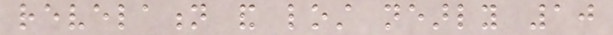revelation and lost nearly 10
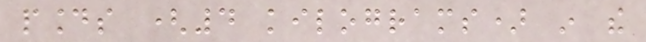pounds (4 kilograms) in the
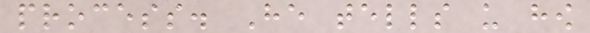process. He tells us how
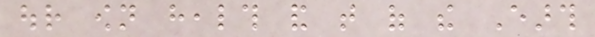our own health and that of the Earth
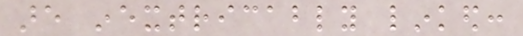are inextricably linked:
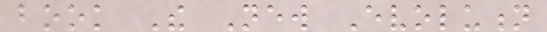book The New Evolution
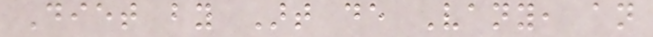Diet by Art de Vany, an
